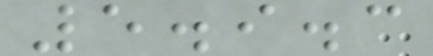5.9.3
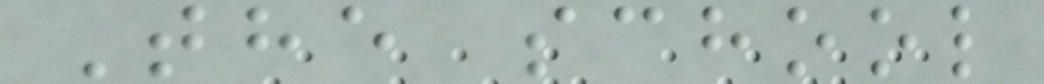The school
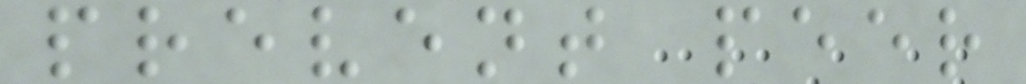prevent peer
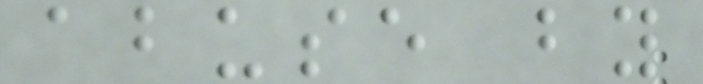abuse by
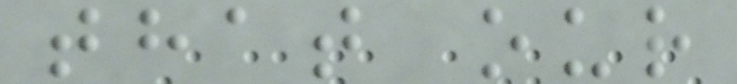that our
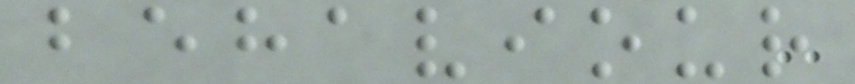behaviour
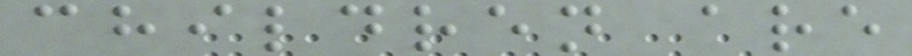children are
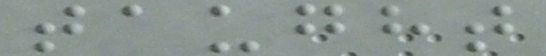taught
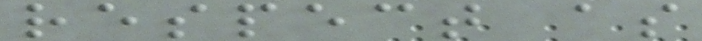respect as
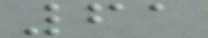61
